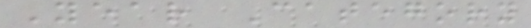Year Category
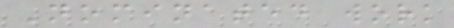Nominated work
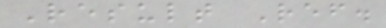Result Ref.
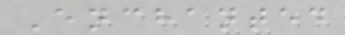Enchanted
